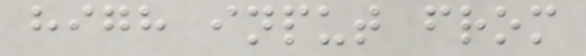high input from
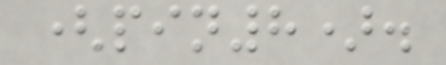(pin8).
